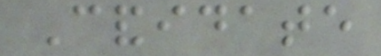Candidate
